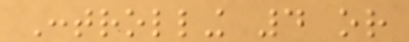Controlling 4 or
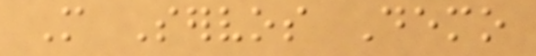More Servos Demo
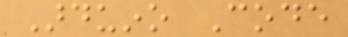Arduino Code
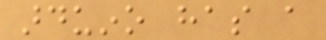arduino has a
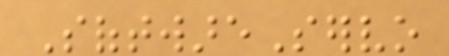SoftwareServo
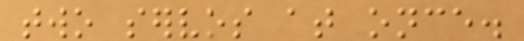two servos at once.
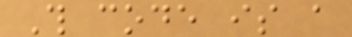This code is a
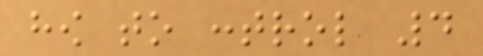how to control 4
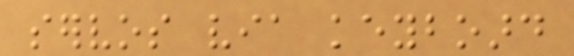servos via keyboard
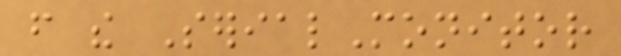from the SerialMonitor
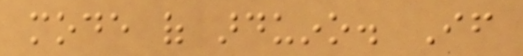mode of arduino. If
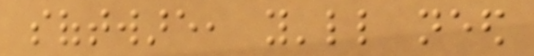software, you'll need
